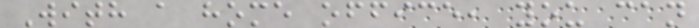With a home office, you can
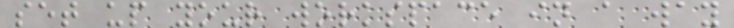set up your workspace in a way
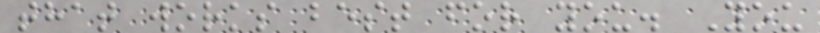that works best for you. You
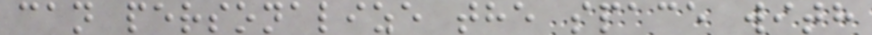can personalize the space with
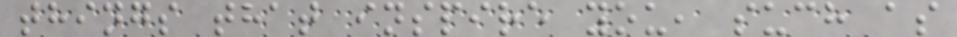things that inspire you, such as
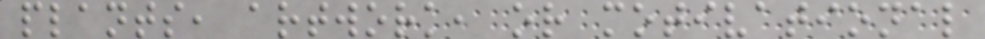plants, artwork, or motivational
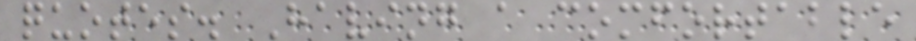quotes. Having a comfortable
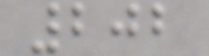202
